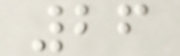26
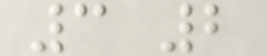3 2
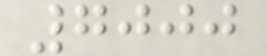7000
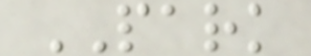PARK
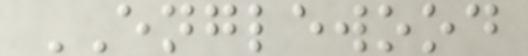ENGLEWOOD
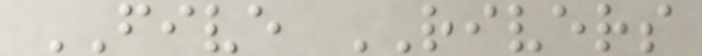FIVE RIVERS
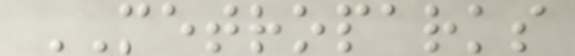METROPARKS
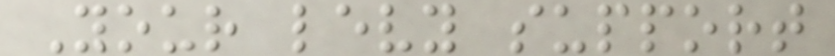Your levy support
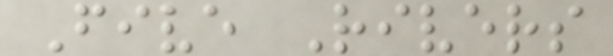Five Rivers
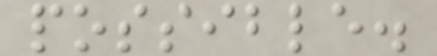possible.
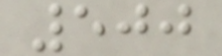500
